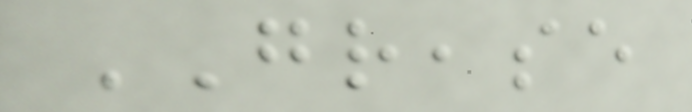GREASE
